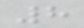8
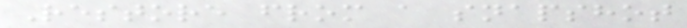Restore from a snapshot
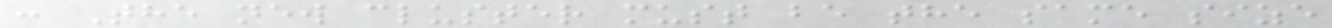: The new cluster must be the same size
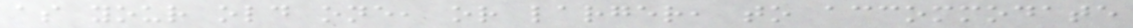as your old one, or larger, to accommodate
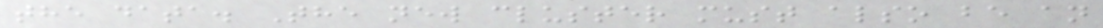the data. The new cluster must also be an
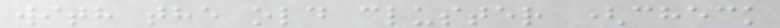with the old cluster (check
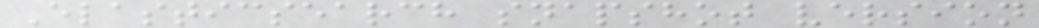Elasticsearch snapshot version
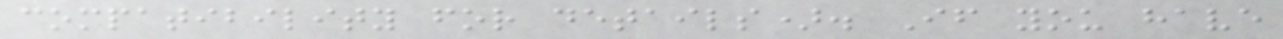compatibility for details). If you have
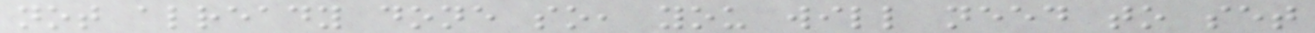not already done so, you will need to set
